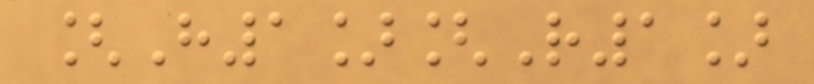[H1][R1]
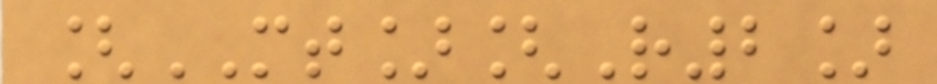[MT][R2]
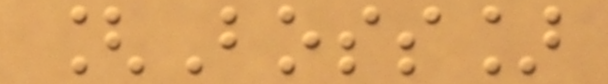[Boss]
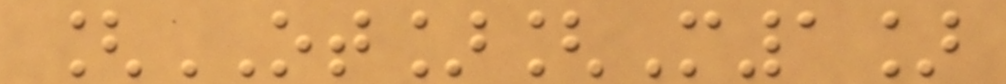[OT][M1]
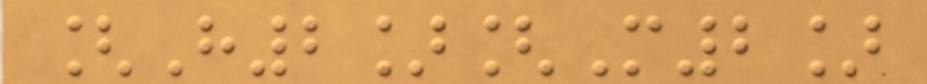[H2][M2]
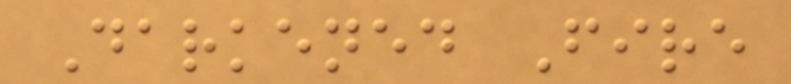Darkened Fire
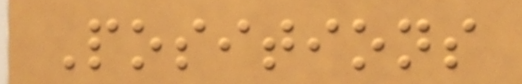Positions
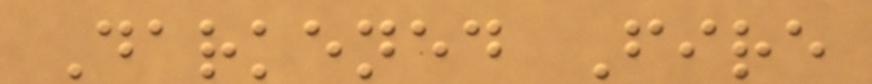Darkened Fire
